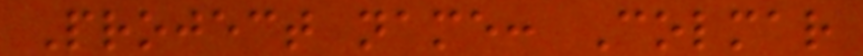Project name: Colmar
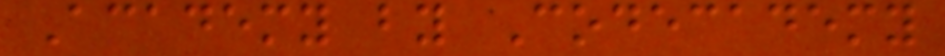Academy by Codecademy
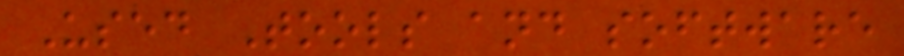Used Tools and software
